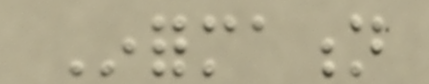Information
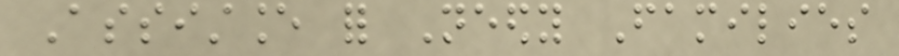Assistance for Needy Families
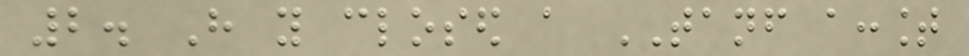2. Have you closed a TANF account
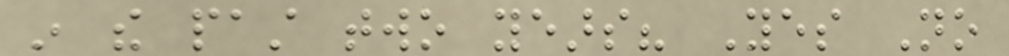in the past two years? Yes No
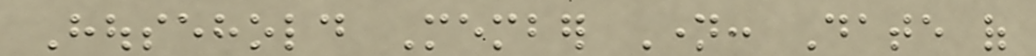Household Member Name: Date of
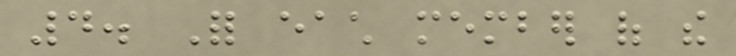4. For each member of the
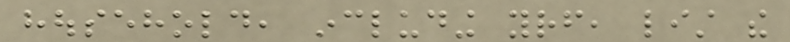household, including yourself, list the
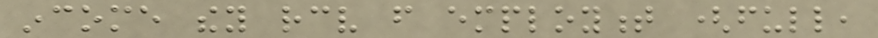income they receive from employment (full,
